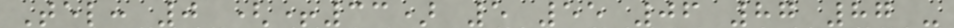Tel: 0 (+33) 5 55 06 87 87 -
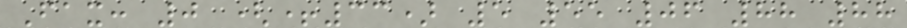Fax: 0 (+33) 5 55 06 88 88
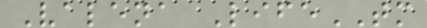Valena LifeTM
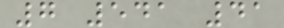7 541 41
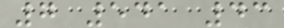7 541 43
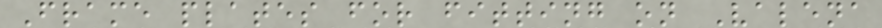Frame plates for fitting on Valena
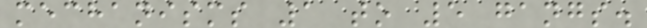mechanisms 1 to 5 gangs.
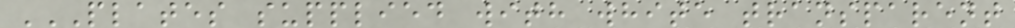PLATES SUPPLIED WITH WHITE TRANSPARENT
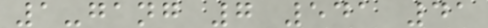1-gang 7 541 41
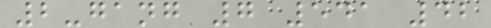2-gang 7 541 42
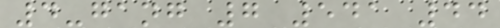4-gang 7 541 44
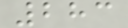283
